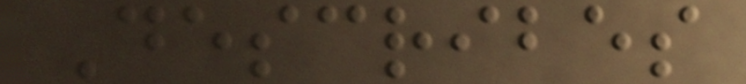Describes
